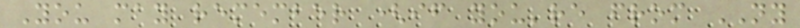You may remember (if you're from NY
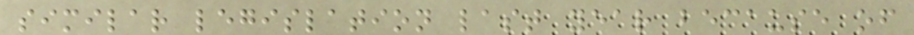similar legislation last year because of
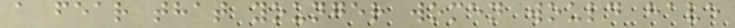a fear that younger women would have
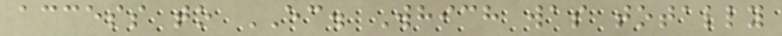access to EC. Which was totally
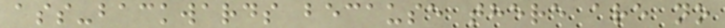ass-backwards because there are no
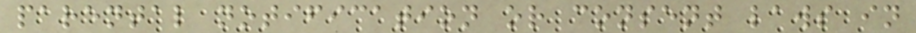parental notification or consent laws in
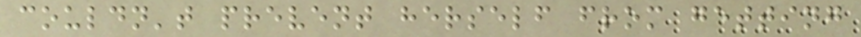couldn't prevent herself from getting
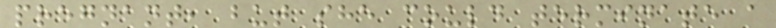pregnant, but she could terminate a
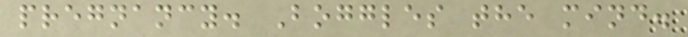pregnancy. Boggles the mind.
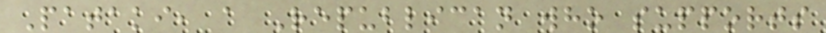Pataki, a Republican who supports
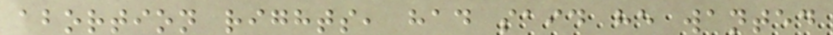abortion rights, had said he wanted
